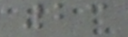23
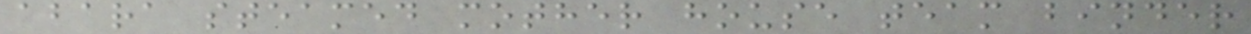abara steamed mother house team binder
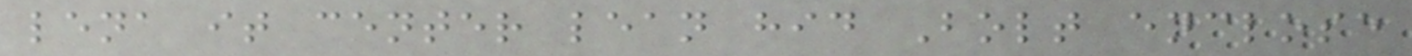lena it center lean hid Bolt enclose
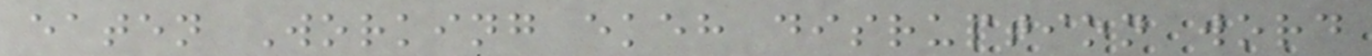eaten Working ekeh disruption word
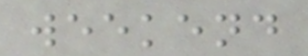weekend
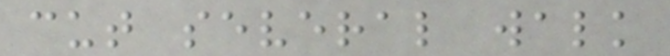cut several walk
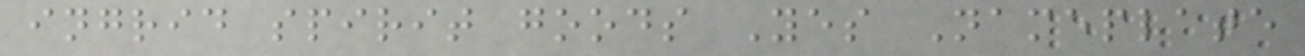ingrid spirit goods Yes Nameplate
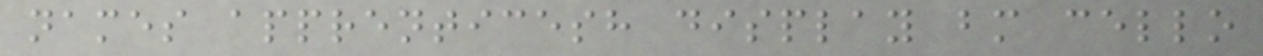names apprenticesh display bm cello
